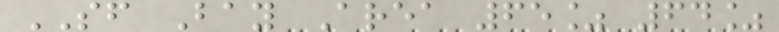SF Bay Area 65% 64%
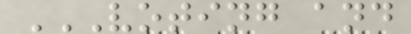VOTING AND
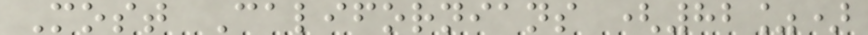Most Californians (82%)
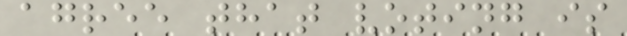agree that voting is
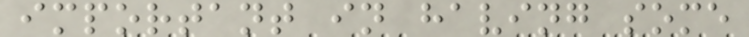important in having some
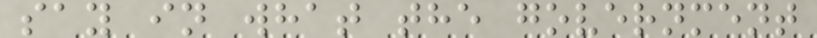say in what the government
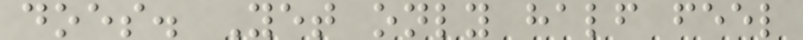does. Yet only half feel
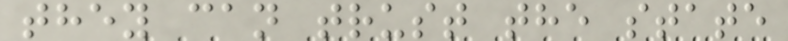they can trust the state
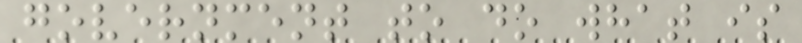government to do what is
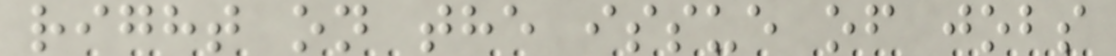right on the issue of jobs
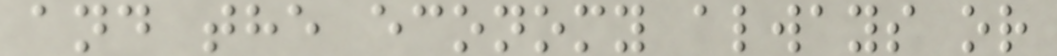and the economy always or
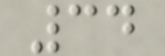34
